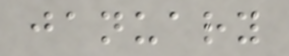january
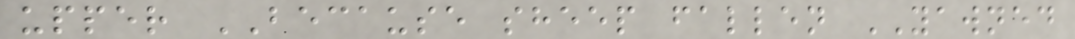upper BECAUSE sheep fallen YAWNED
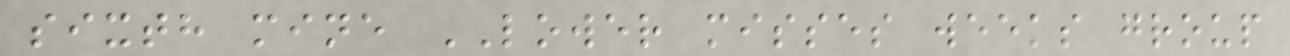sixth mine LOWER misses weeks group
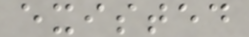existed
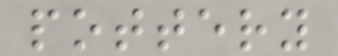pottery
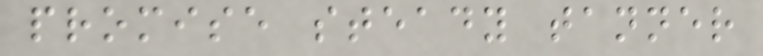promise steady tanner
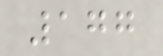177
